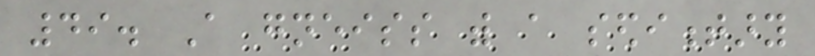49. A gneiss with a sedimentary
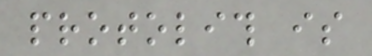protolith is
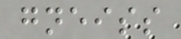gneiss
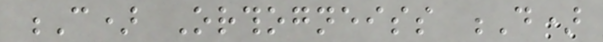C) Orthogneiss D)
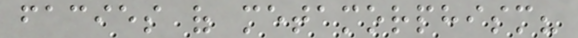facies of metamorphism?
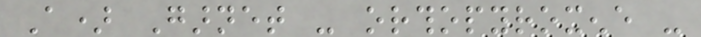A) Garnet - orthopyroxene -
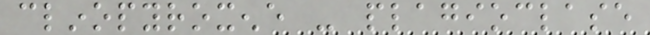clinopyroxene - plagioclase
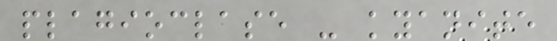plagioclase - kyanite
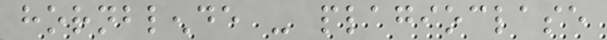hornblende - plagioclase
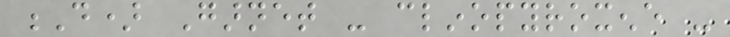D) Garnet - clinopyroxene -
